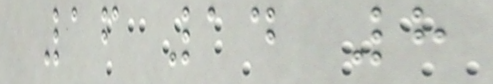16 14 8
